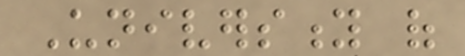University of
